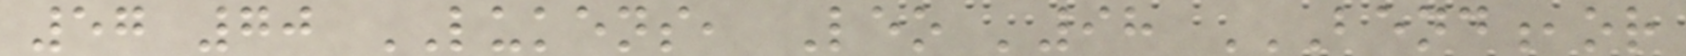57 70 LUKENS, Leo '98 BEND,OR
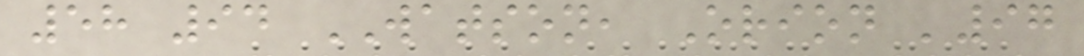58 94 WATSON, Orion '97
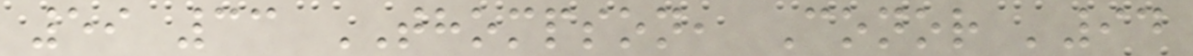59 33 THOMPSON, Conor '94
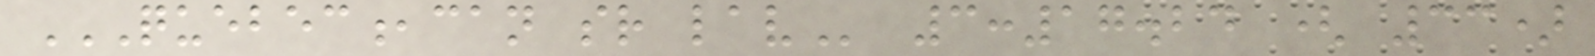QUEBEC,CAN SR LAV 3:17.24 ( 33)
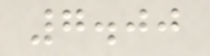7.00
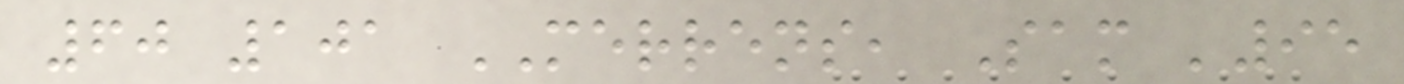60 101 MERRENS, Sam '95
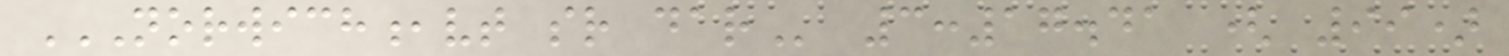NORWICH,VT SR DAR 3:17.41 ( 99)
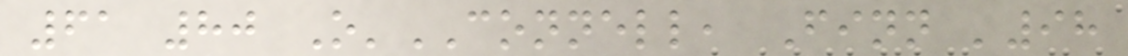61 80 O'CONNELL, Finn '98
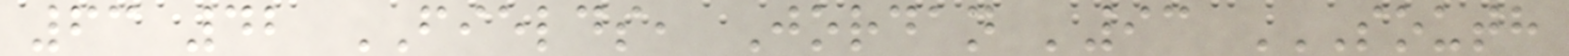63 42 FIELDS, Jordan '93 SOUTH
